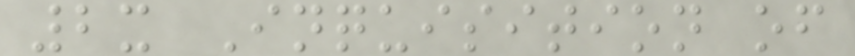2x Inquisition of
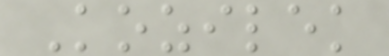Kozilek
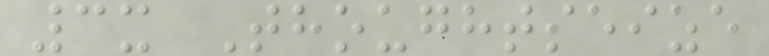3x Thoughtseize
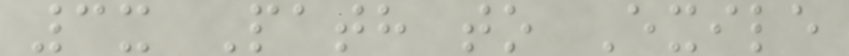3x Path to Exile
